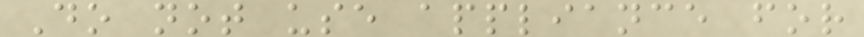Do not use appliance for
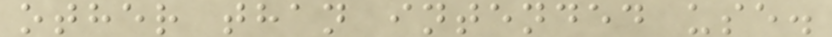other than intended use.
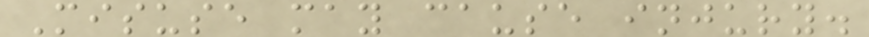Misuse may cause injury.
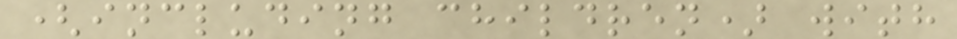(including children) with
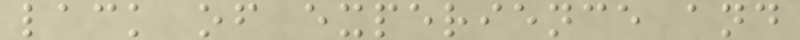lack of experience and
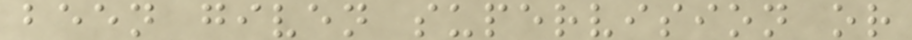been given supervision or
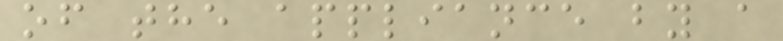of the appliance by a
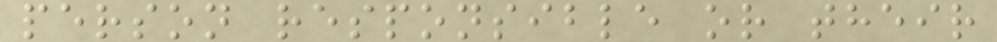person responsible or their
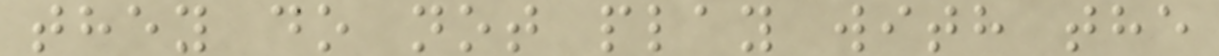they do not play with the
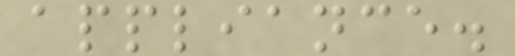appliance.
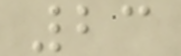23
